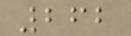262
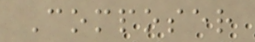Composer
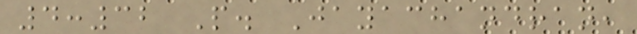4:32 P. Jayachandran,
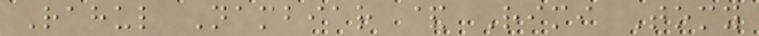Rahul Nambiar & Rimi Tomy
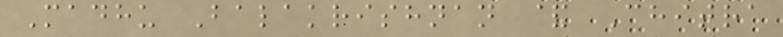Madhu Balakrishnan & Chitra
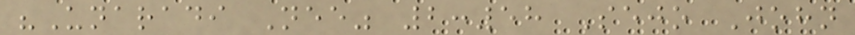"Unaradi Nee" 2:58 Sejo John
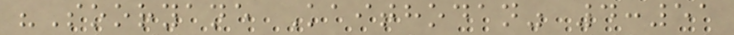"Sooryane Kaithodan" 4:51
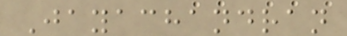Jayachandran
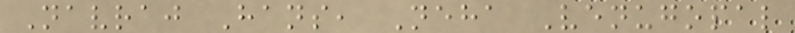Navraj Hans, Neha Venugopal
